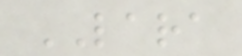LARA
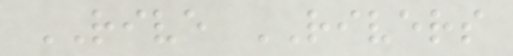RIVE RIVERS
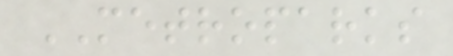METROPARKS
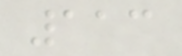113
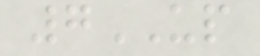7UP
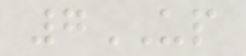7UP
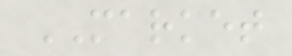MARKET
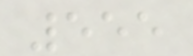555
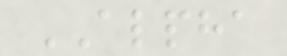ALPHA
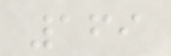169
